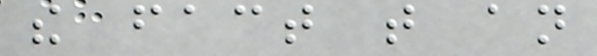the fact that an
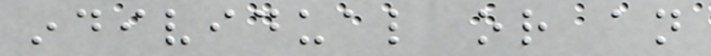individual or an
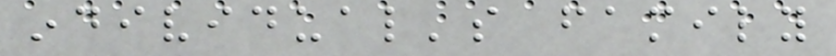individual's family
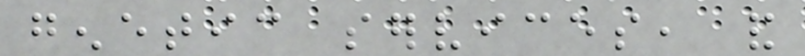genetic services, and
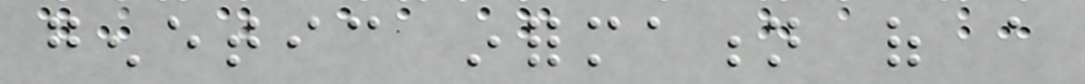genetic information of a
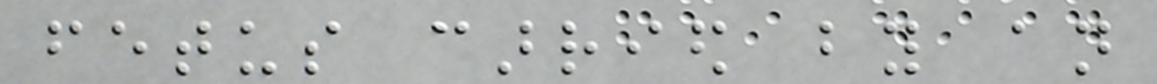fetus carried by an
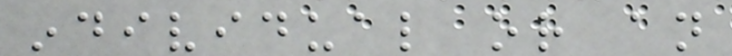individual or an
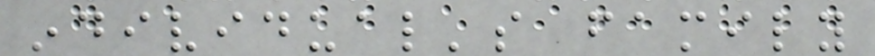individual's family
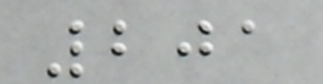201
